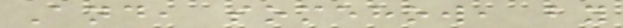And, somehow, by
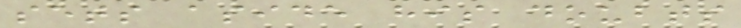sets aside his doubts
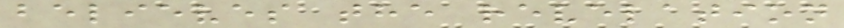believes the revelation
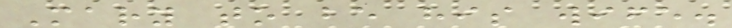Mary to be his wife.
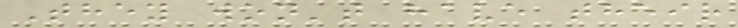They won't have their
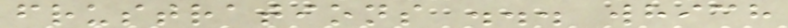frustrations ... which
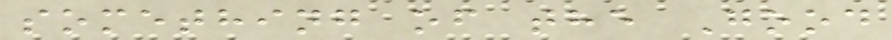something of the Good
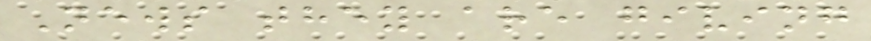News they are giving
